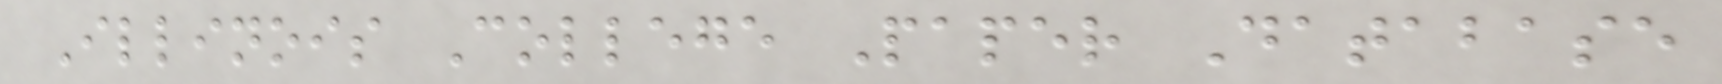Illinois College Paper Database
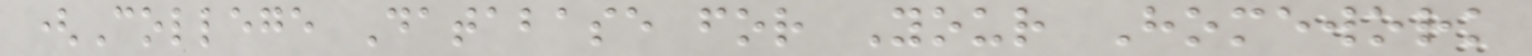(College Database for Your Homework
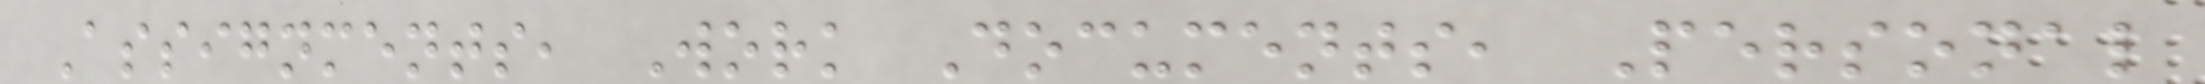Assignments, Work Documents, Personal
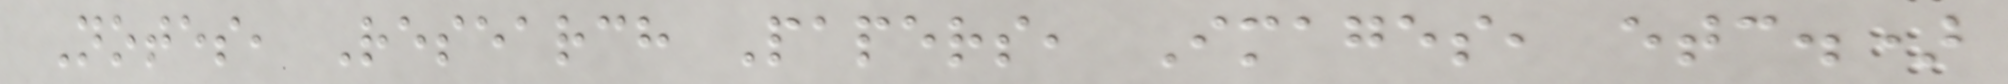Notes, Research Papers, Images, etc.)
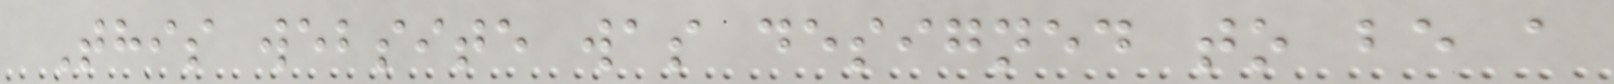This website was designed to be a
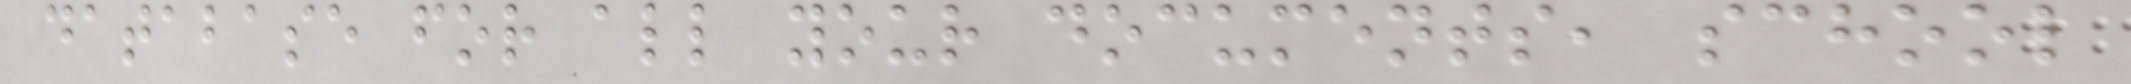database for all your documents, school
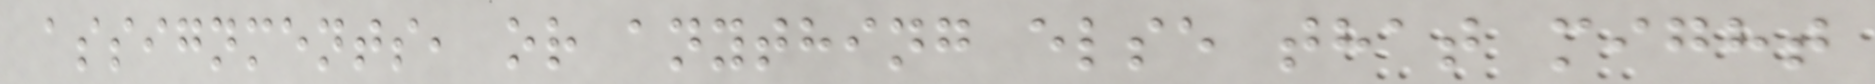assignments, or anything else that might
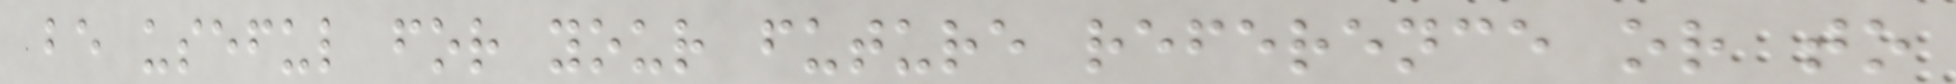be useful for your future reference or to
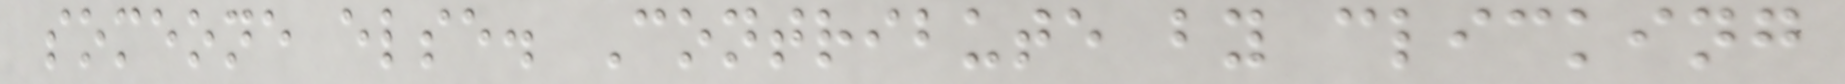someone else. Contribute by clicking
